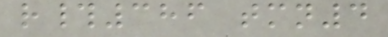r#386 tmn4
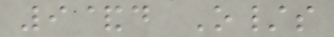9&d O/s
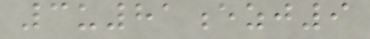3u81ezj9
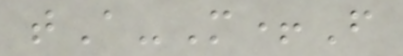tA-M+F
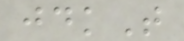jdkT
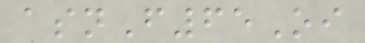asnF65Oi
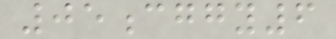05cggy6
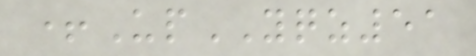+UpYQZ51
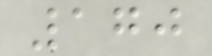170
